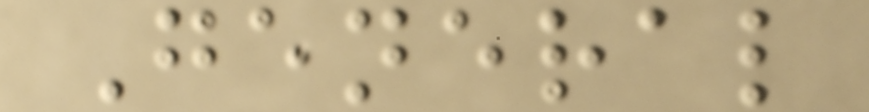General
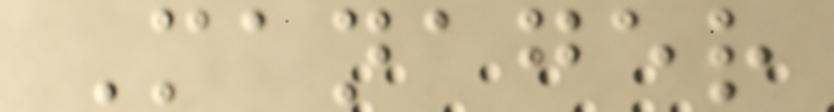Manager
